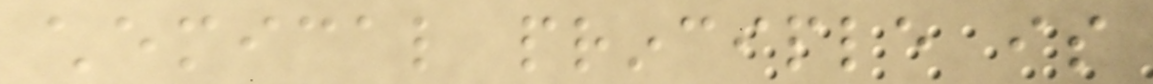chemical principle is
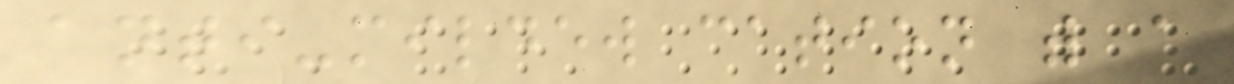anti-mildew cation with a
